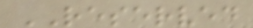RESERVED
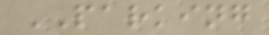PARKING
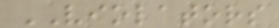VIOLATORS
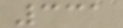331
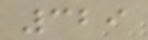329
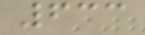633
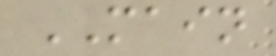MAIN
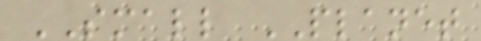SMALL PLANET
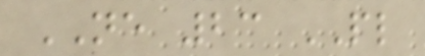NE 23 PL
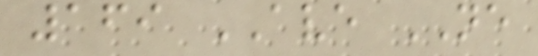169 AVE NE
